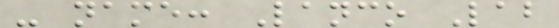- name: Lanco Lab
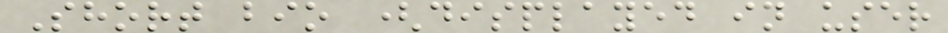Short bio (displayed in user
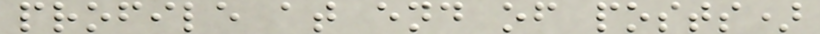profile at end of posts)
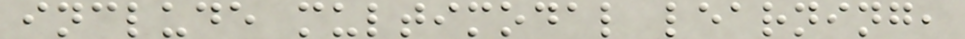include multimodal learning,
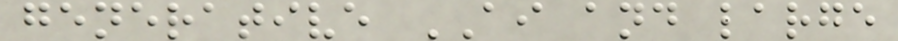generative AI and large
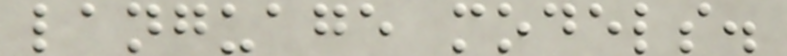language models.
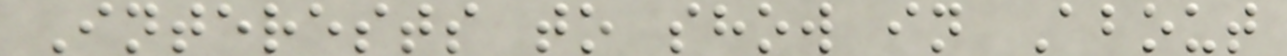Interests to show in About
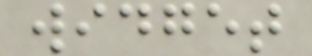widget
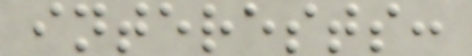interests:
